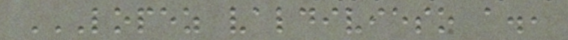LOPEZ VALDIVIESO A.,
